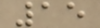15
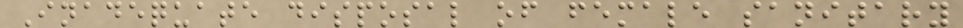Inadequate disposal of female sanitary
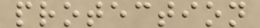protection
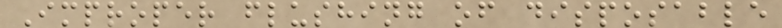Improper flushing of disposable
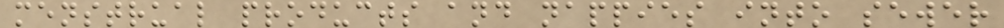menstrual products and nappies into sewer
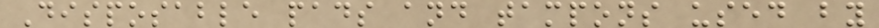Disposable pads and tampons used by
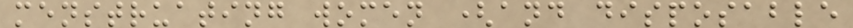menstruating women (and disposable
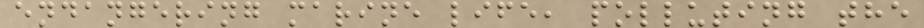endangering marine life, polluting the
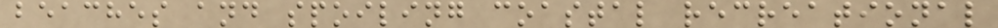beaches and spoiling coastal recreational
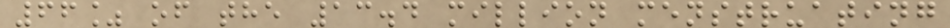66% of the 13.4 million menstruating
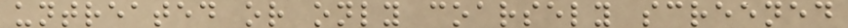untreated or only coarsely screened
